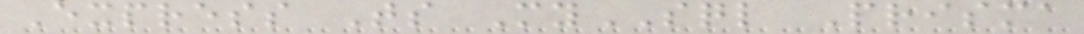Express Ts MySQL Prisma
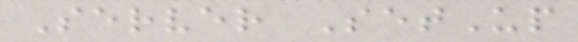Server SetUp
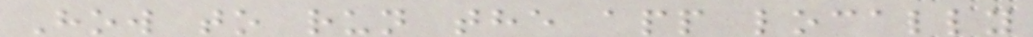How to run the app locally
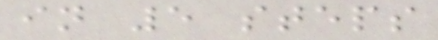in 5 steps
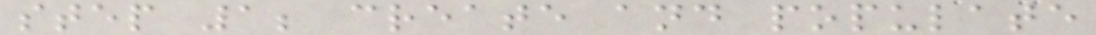step 1; create and populate
